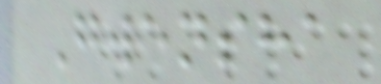Gwensha
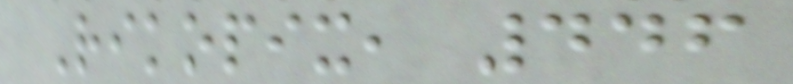Rikopix, 446
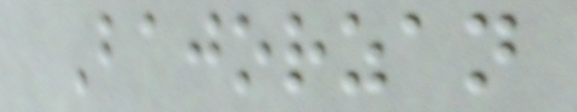Bajorzan
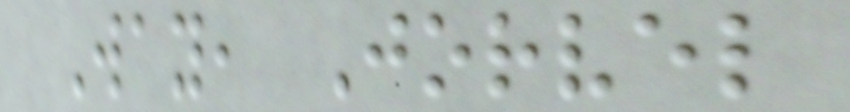Way, Jorvel
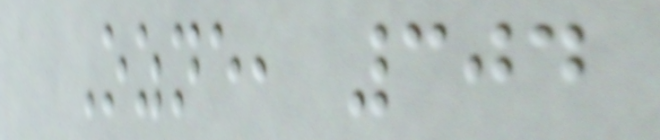Ozne, 304
